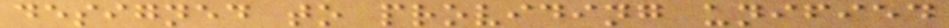designed to providing unified
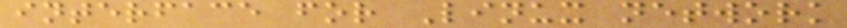interface for Linux network
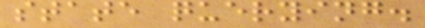state querying.
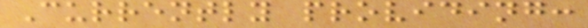Currently providing:
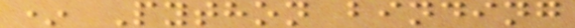* Python binding
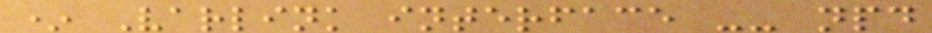* Varlink interface -- npd
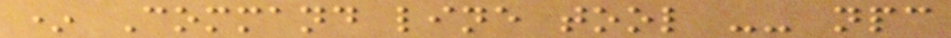* Command line tool -- npc
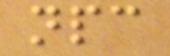npc
